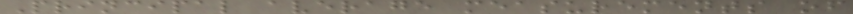Principal average measurements of
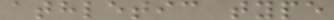athletic type
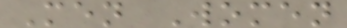Men Women
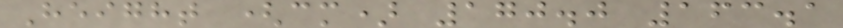Height (cm) 170.0 163.1
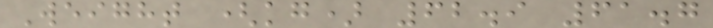Weight (kg) 62.9 61.7
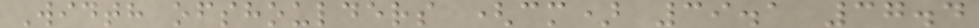Width ofshoulders (cm) 39.1 37.4
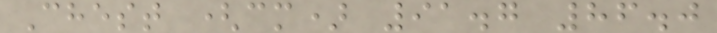Chest (cm) 91.7 86.0
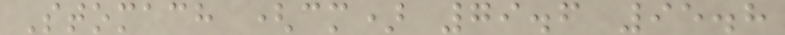Stomach (cm) 79.6 95.8
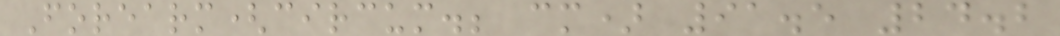Forearm(circum.; cm) 91.5 24.2
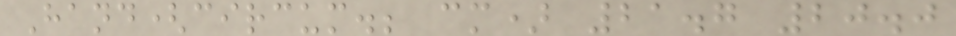Hand(circum.; cm) 21.7 20.0
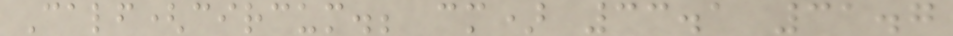Calf(circum.; cm) 33.1 31.7
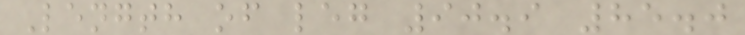Length of leg 90.9 85.0
